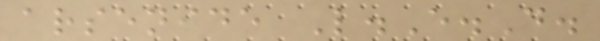arsenide L.E.D.
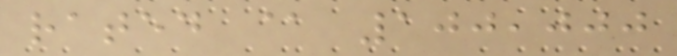rated @ 100,000
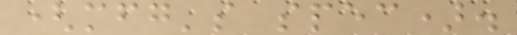(mfg's spec).
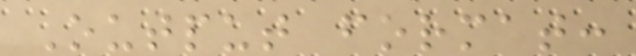Output format:
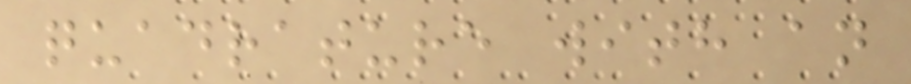quadrature with an
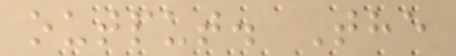output. The
